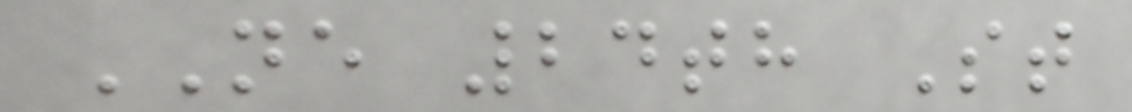NE 24th St
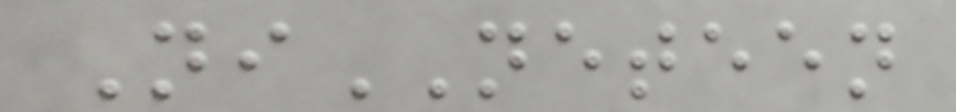NiNETEEN
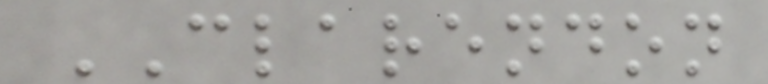CLARENDON
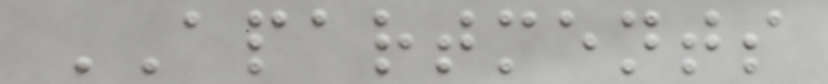APARTMENTS
